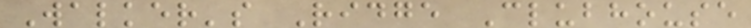Walker's Ridge Clubhouse
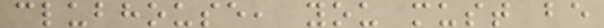clubhouse, you must be
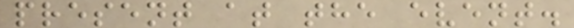present at the event.
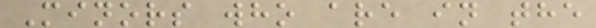Minors who are in the
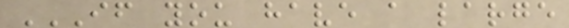IF YOU HAVE A LARGE
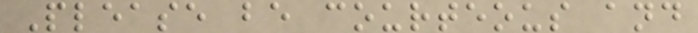Please be courteous and
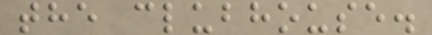the clubhouse.
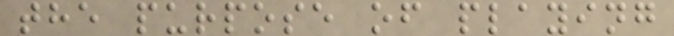the purpose of playing
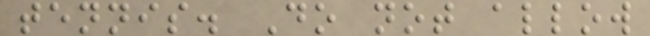tennis. Do not allow
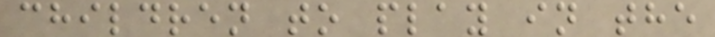children to play in the
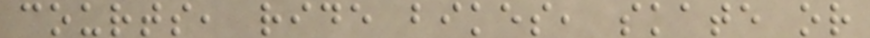courts, ride bikes, skate or
